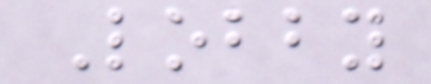Lobby
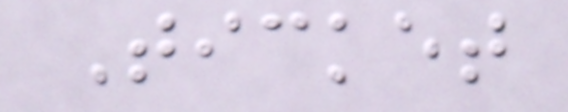Ticket
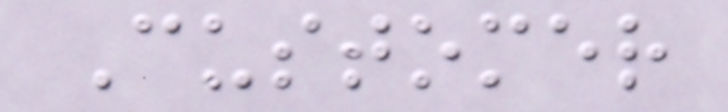Customer
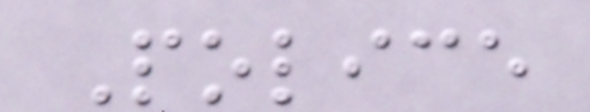Police
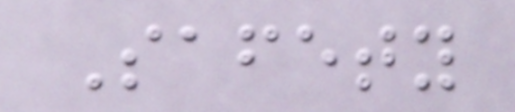Safety
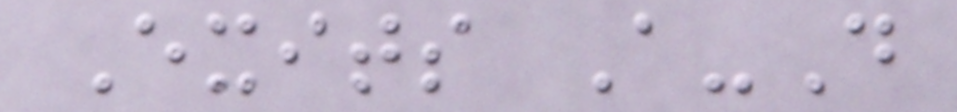Exits A-D
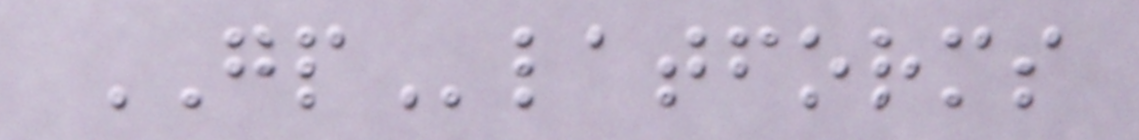GPlatforms
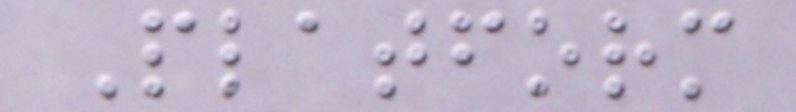Platform
